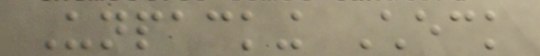Unpacking Check
